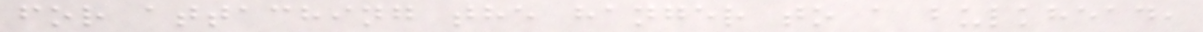for attaching the hanger to a bulkhead,
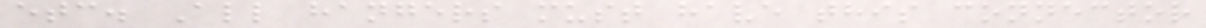etc. All hangers must have this connector
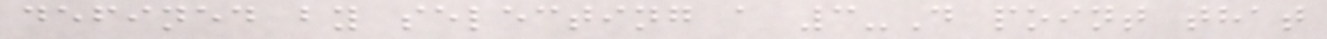defined by selecting a 3-D point that
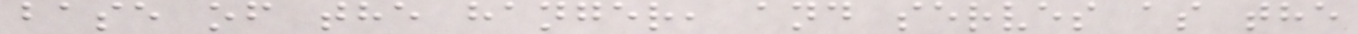base of the hanger, and serves as the
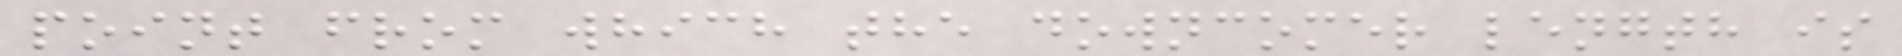point from which the downcomer length is
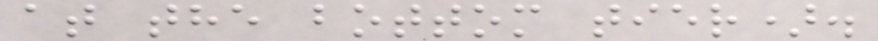at the bottom tier).
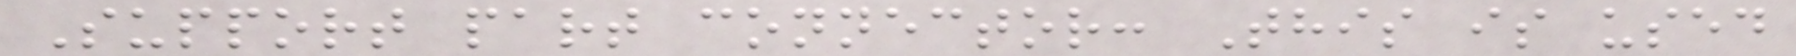Support part connector: This is used
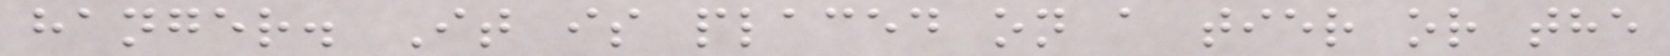hanger. It is placed on a tier or the
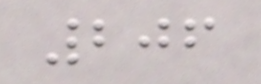206
